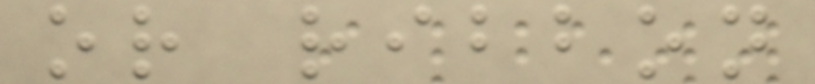or ribbon
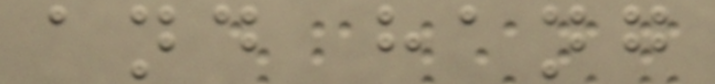and hang
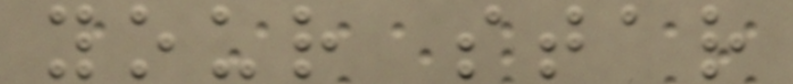your star
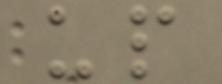up
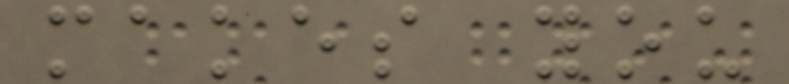makes you
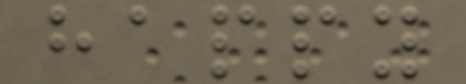happy
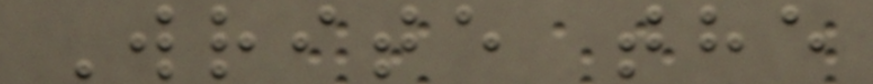Write the
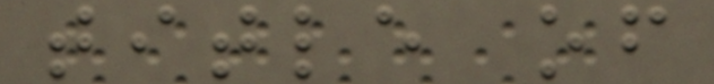title of
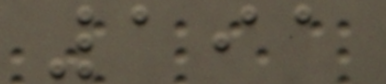191
